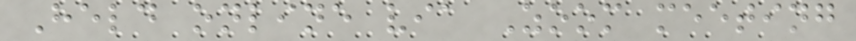Held online via Zoom meeting
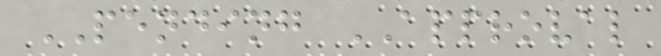PENDING APPROVAL
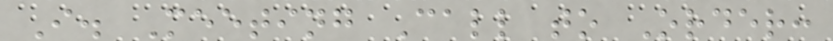I. Meeting Call to Order:
